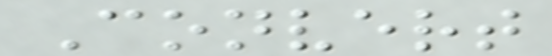Convert
